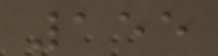155
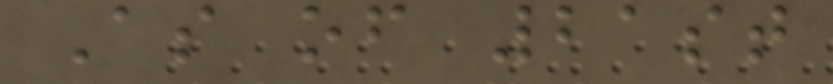As of 21st
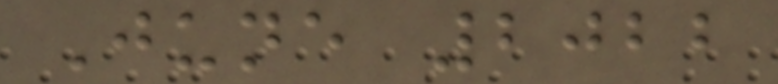June 2022
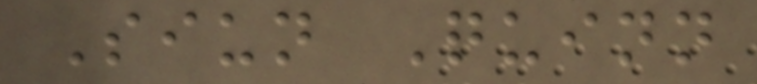Siun Quinn
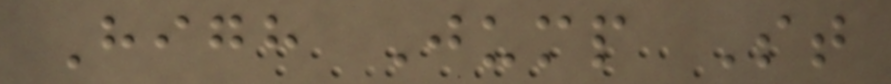High Jump St
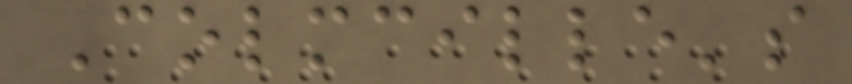Colmcille's
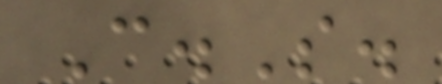C.S.
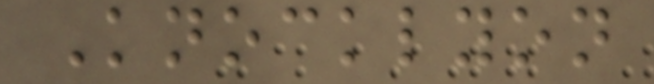Knocklyon
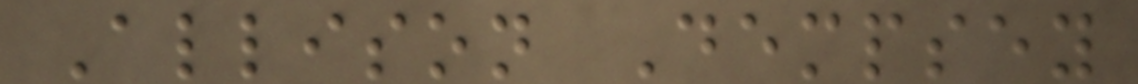Allison Dempsey
